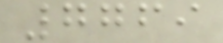7769
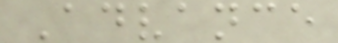Advance
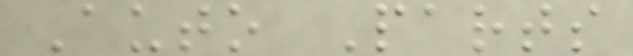Auto Parts
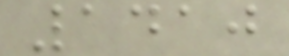1410
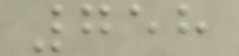758
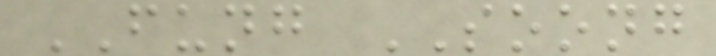FUNG SOONG
